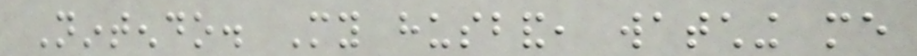Nintendo. My husband, watching me
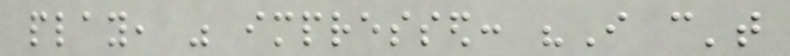play, was impressed: "I can't
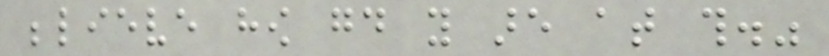believe how good you are at this."
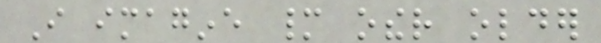I imagine many other older
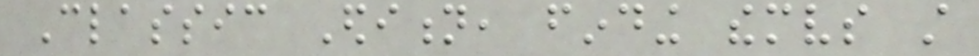Classic Edition, finding themselves still
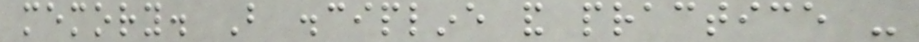memory. But discipline and practice -
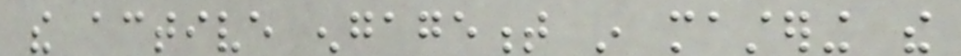the active engagement in mastering the
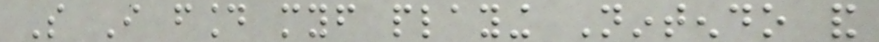So I found myself playing Nintendo and
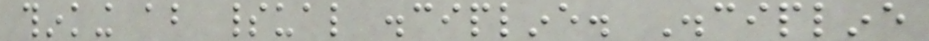thinking about spiritual discipline. Discipline
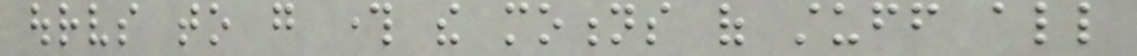ourselves to go through the motions of stuff all
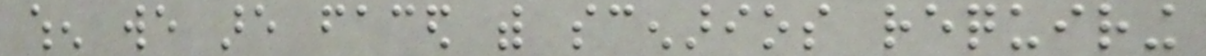when we are faced with scenarios requiring
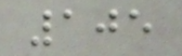105
